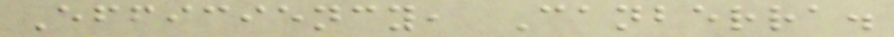Efficiency, Canberra.
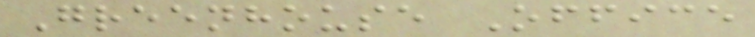Greenhouse Office
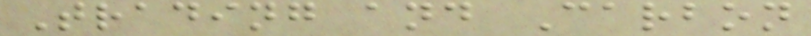Trading and Carbon
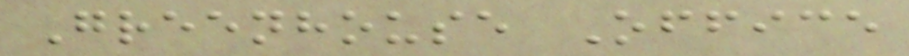Greenhouse Office
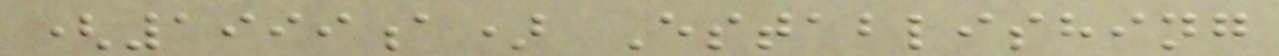(1999a) Establishing
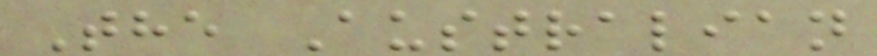The Australian
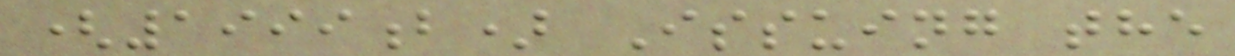(1999b) Issuing the
